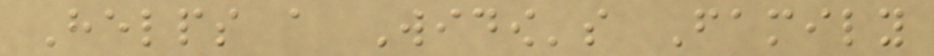Helps a Widow's Family
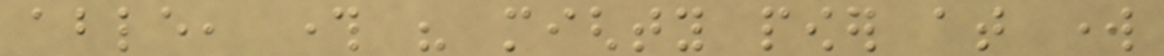able, through his mighty power at work
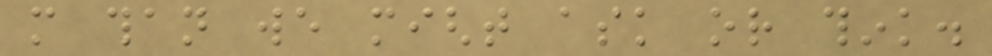more than we might ask or think.
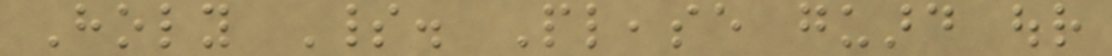Holy Spirit. Please guard our
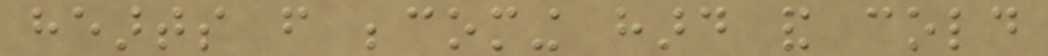hearts from becoming hard and cold
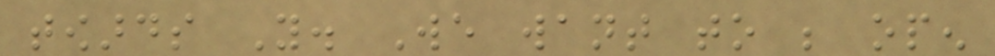towards You. We want to be open
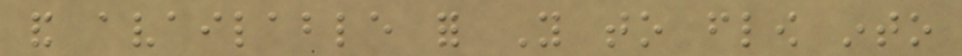and available for You to flow into
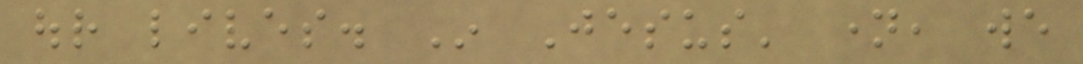our lives. In Jesus' name, we
